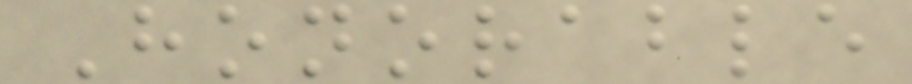Honorable
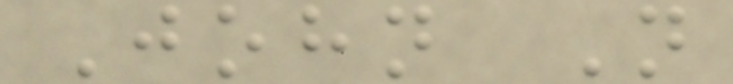John N
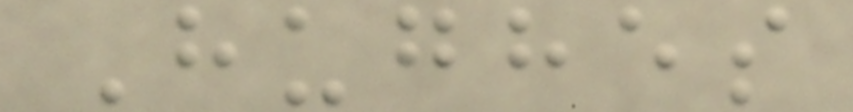Hughes
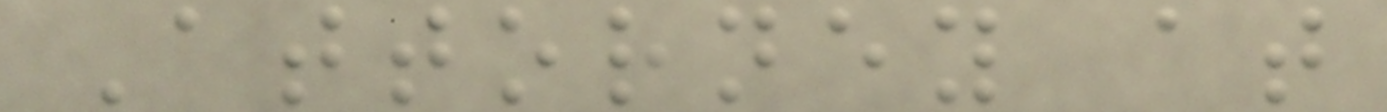Attorney at
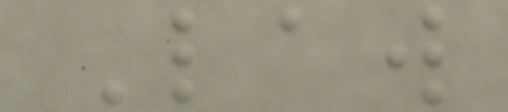Law
